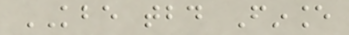KBE tbd Finance
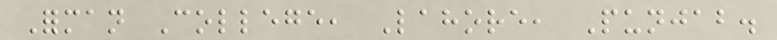Forman College, Lahore, Punjab.
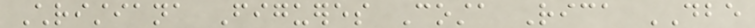Christiana Figueres Costa Rica DBE
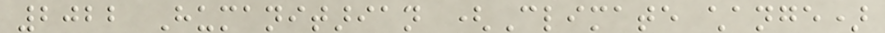2022 Humanitarian (Climate change)
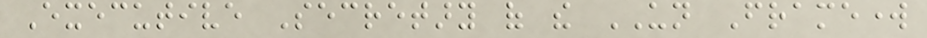Executive Secretary of the UN Framework
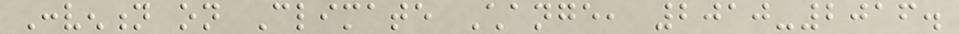Convention on Climate Change, 2010-2016.
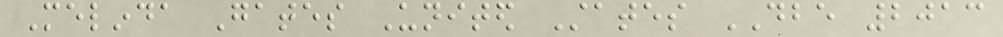Melinda Gates United States DBE 2013
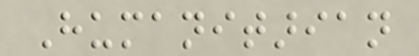Humanitarian
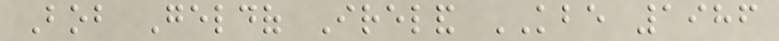Bob Geldof Ireland KBE 1986
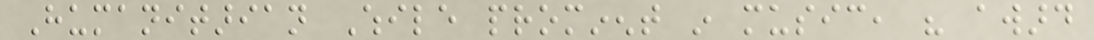Humanitarian While prominent in music, his award
